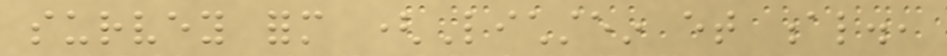survey form (Lichstein et al.,
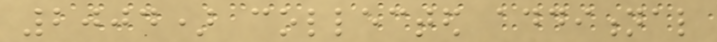2004) collected additional
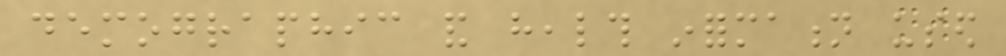demographic and health information used
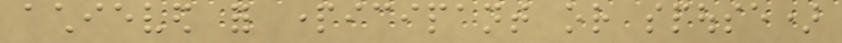achieved for participant or spouse)
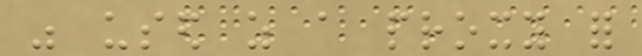was used as a proxy for
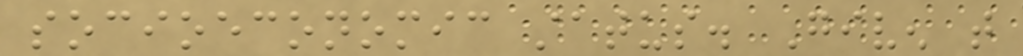socioeconomic status. Given that
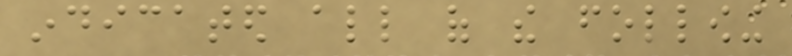indicated all of the following
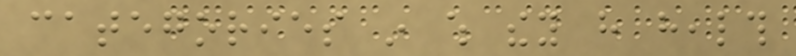categories in which they have health
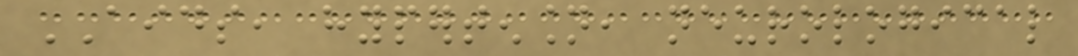AIDS, hypertension, neurological
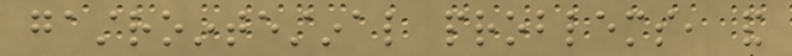gastrointestinal problems, and
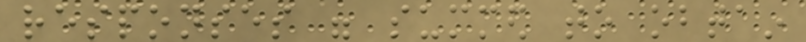responses were summed to obtain
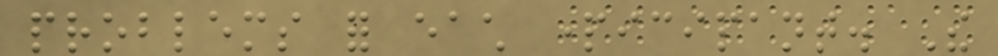problems for each participant. The
